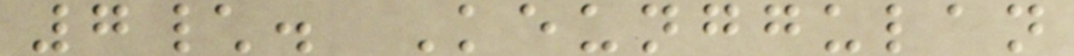7\. Keunggulan
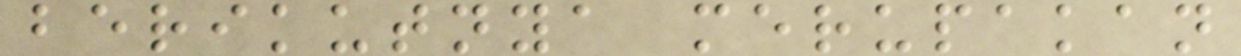berikutnya merupakan
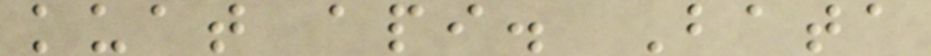kuat api. Bata
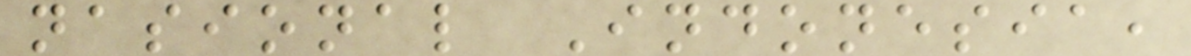nasional Indonesia,
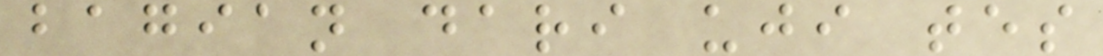bagian dari uji tes
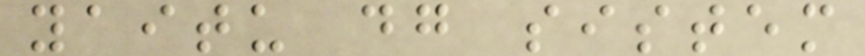yaitu dg sistem
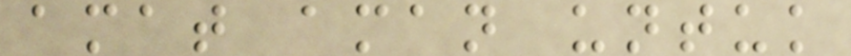amat aman untuk
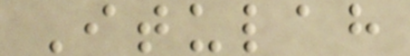Itulah
